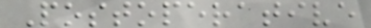Postoperative
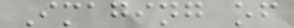Imaging of
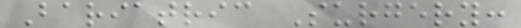Bariatric Surgery:
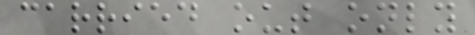carried out only
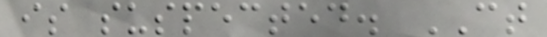is suspected. CT
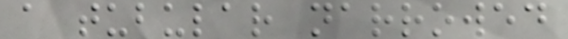a tubular narrowed
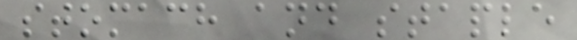stomach and staple
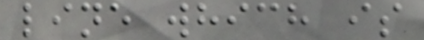line which is
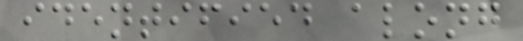identified along
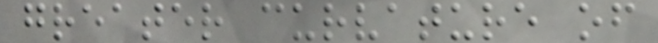greater curvature of
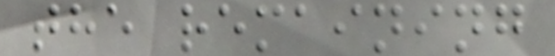the remaining
